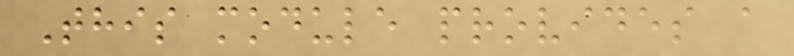This module provides a
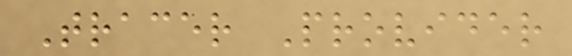Tracer Provider
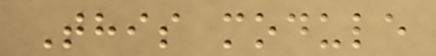This module
